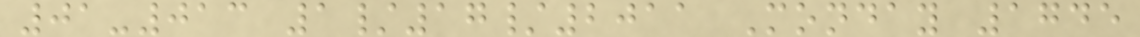01-013 1/17/2011 Monday 1745
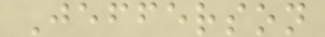Jefferson
